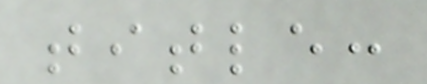title:
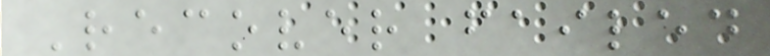Recover failed
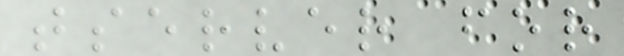tserver for
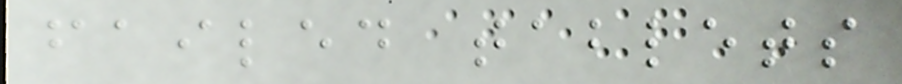failed tablets
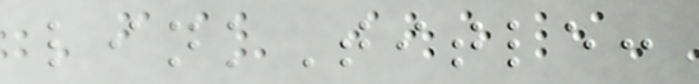linkTitle:
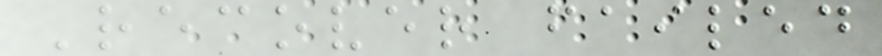Recover failed
